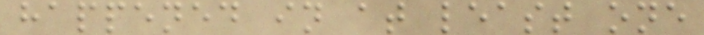happened in at least one
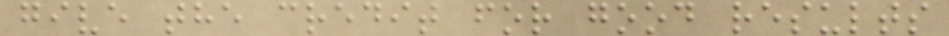give the credit for good results
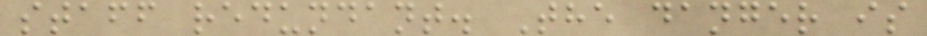staff redundant. The danger is
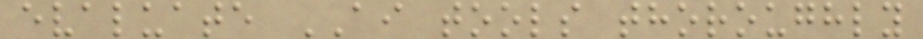evaluate AI tools thoroughly
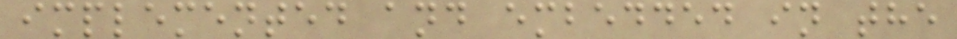implemented and embedded in the
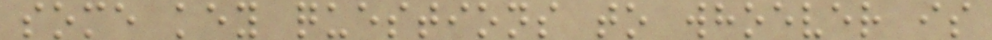some key questions to whoever is
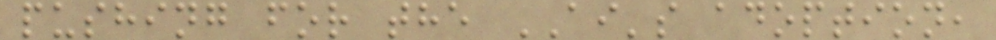pushing for the AI's adoption,
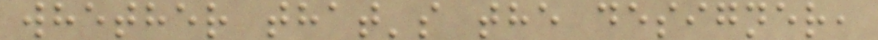whether that's the designer,
